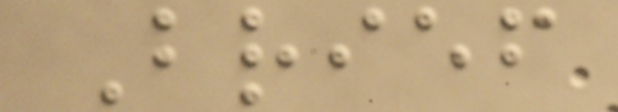Brief
